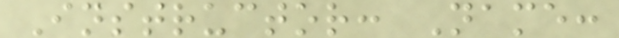Instructor: Name:
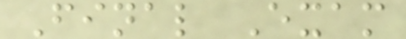Final Exam
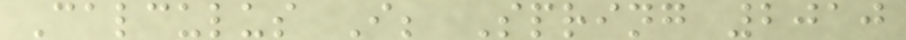Calculus I; Spring 2010
